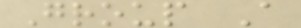Group A
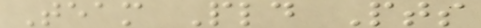Team Pld Pts
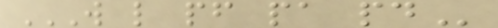W L PF PA PD
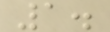1.
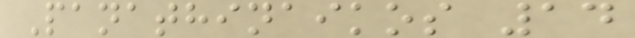Panathinaikos 14
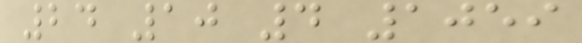24 10 4 1059
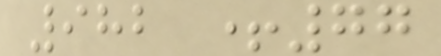982 +77
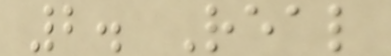2. Real
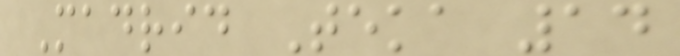Madrid Teka 14
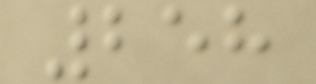258
